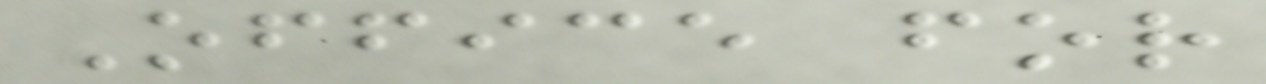Office for
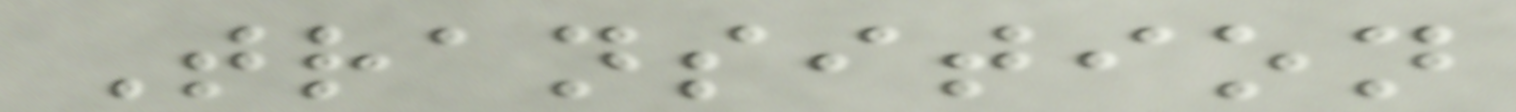Transition
